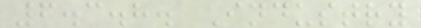6.3.8. Industry
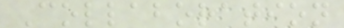Collaboration
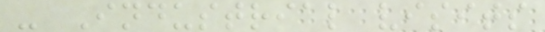- Industrial visits
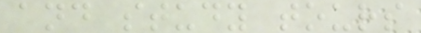and study tours
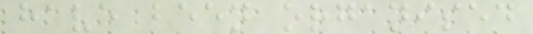have been organised
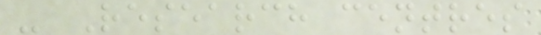- Research centres
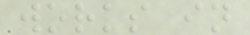works in
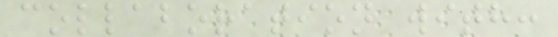collaboration with:
